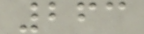263
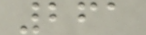261
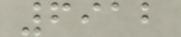6912
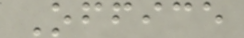Office
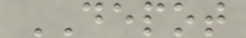DEPOT
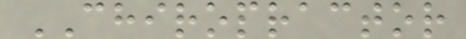CHIROPRACTOR
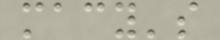macy's
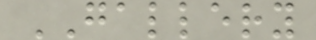GALLERY
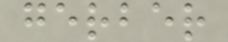gerber
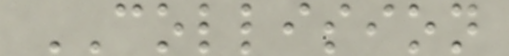COLLISION
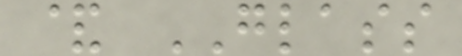& GLASS
